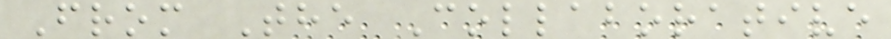From The Collaborative
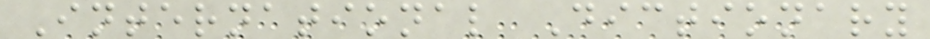International Dictionary
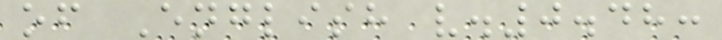of English v.0.48:
